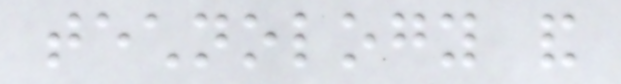technology and
